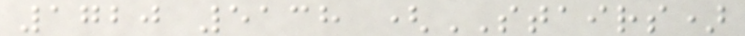1720 5138 (STAIRS)
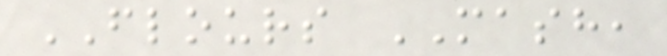FLOURS MASH,
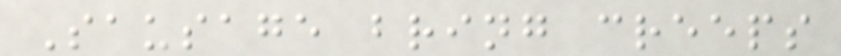Sausage bring creeps
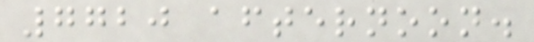7720 afternoon.
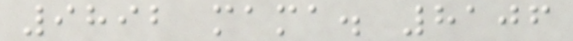9892 mama. 8106
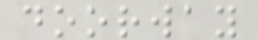doorway
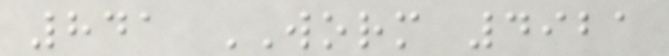841 WORM 4921
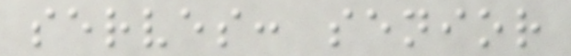serves: senior
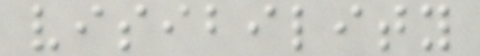visibility
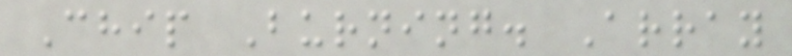Chip Burning. Array
